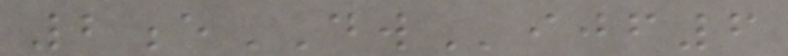2eDWijf6
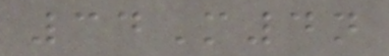34M4n
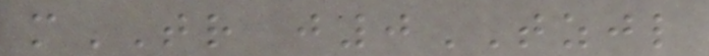mTR j0TZJL
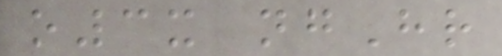o3x ngHr
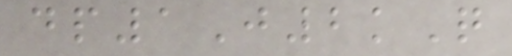dp1J2kQ
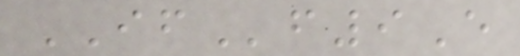IFf9E
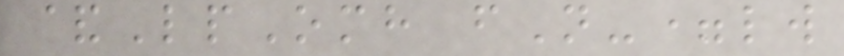&LpOmh fN-=lw
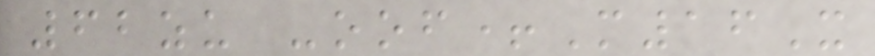62zu -oof+M16X
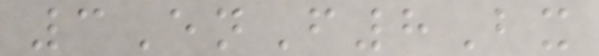3EnF8Bx
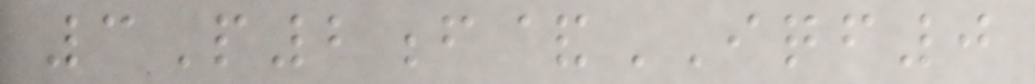3P2f&IQF0
